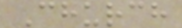Church
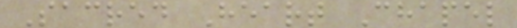Sacred Heart Chapel
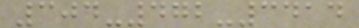304-472-3414
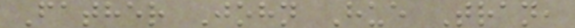Father John Hue Tran,
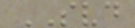SVD
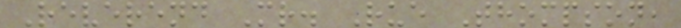Reverend Mr. Rue Thompson,
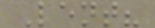Lent?
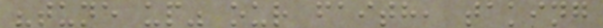"tune up" our faith, taking
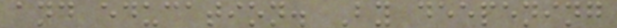and education. By deepening
